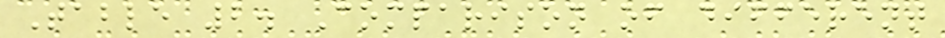Table 2. Comparison of different
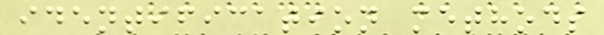identification methods
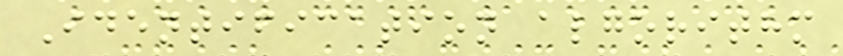Identification algorithm
